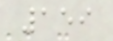159
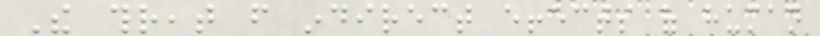The threat from indirect effects of human
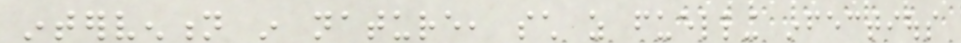intervention in nature, such as fuelling infectious
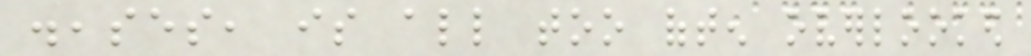diseases, is all too often overlooked
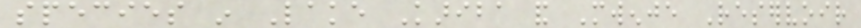species in Lake Kariba and Mwenje Reservoir
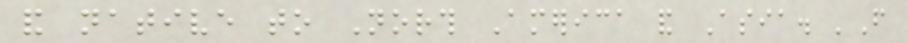and native to North America and Asia. 'From
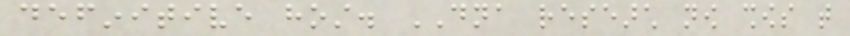definitive host. DNA research now shows that
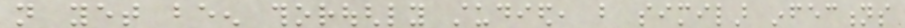not yet been thoroughly studied, but similar infections
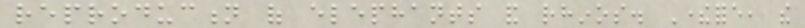reproduction of elephants and rhinos. Therefore, the
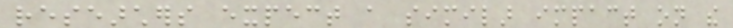researchers expect a similar impact on the
